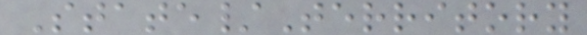State/Territory
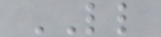LL
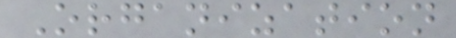Organization
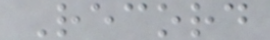Record
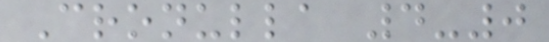Cronulla 4-0
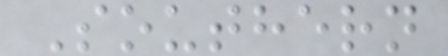Southern
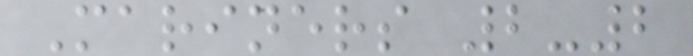Mariners 2-2
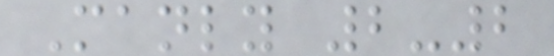Manly 2-2
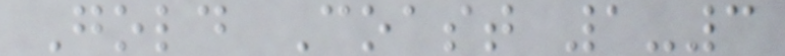Gold Coast 1-3
